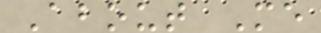About Me
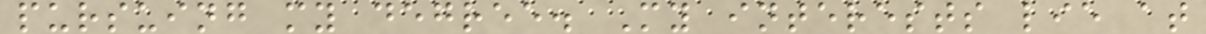pursuing my degree. My interests lie at
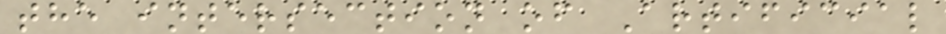the intersection of Artificial
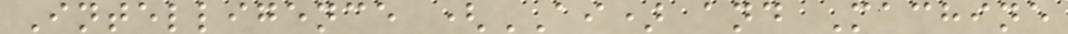Intelligence (AI) and Machine
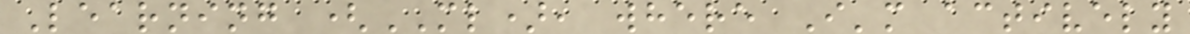Learning (ML), where I'm actively
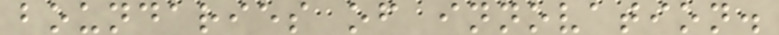boundaries of innovation.
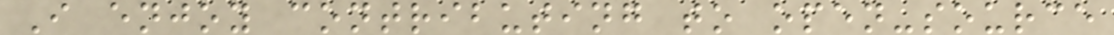I enjoy contributing to open-source
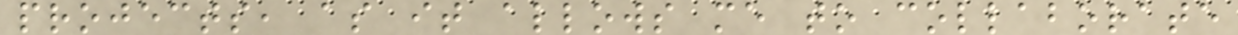projects, as it allows me to collaborate
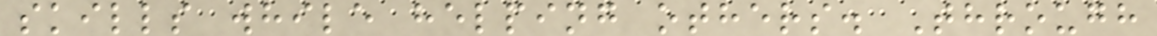skills while helping others. Through
